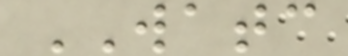WATC
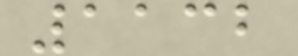1132
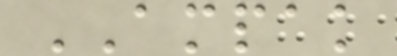AMPAK
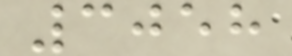3058
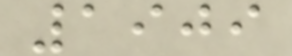1909
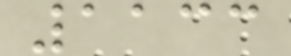1133
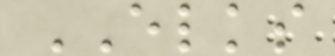ELKS
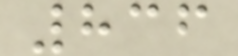836
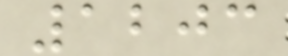1203
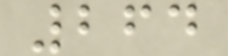264
